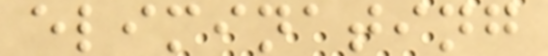eliminating
